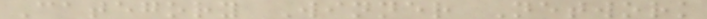Category Winner Network
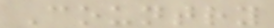Country
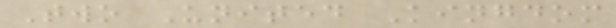Two United Kingdom
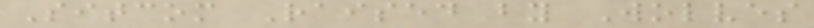Sitcom Raised by Wolves
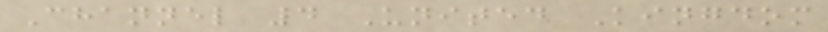Channel 4 United Kingdom
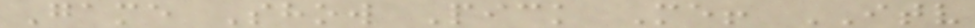Game Show Pick Me! ITV
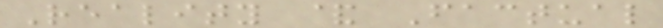Reality & Factual
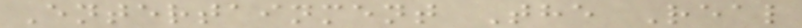Entertainment The Real
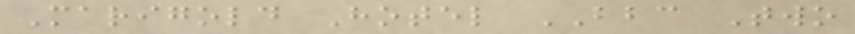Marigold Hotel BBC Two
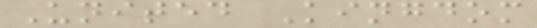United Kingdom
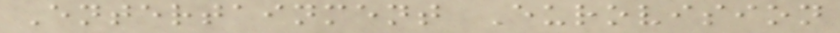Entertainment Eurovision
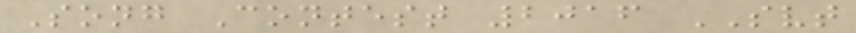Song Contest 2016 SVT
